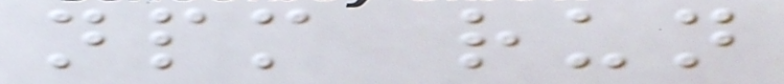npm run
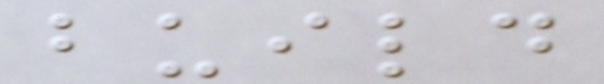build
